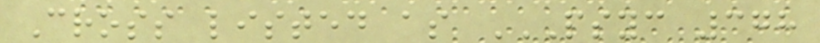Cross listed as PSYC 378
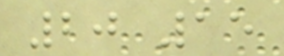20 15
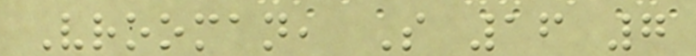Vrooman, S 16 7
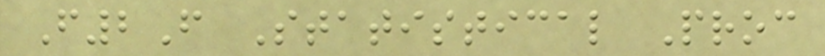F2F Statistical Proc
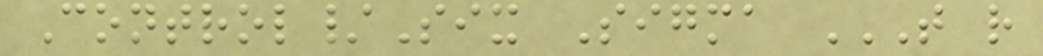Control/Six Sigma T R
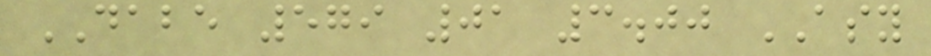DABE 579 01 3.00 ASY
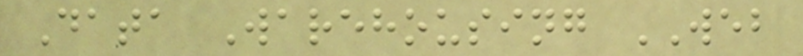Data Warehousing WEB
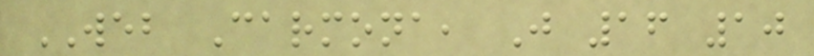WEB Carmona, J 16 10
